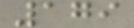179
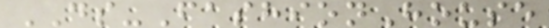DS-FashionHouse
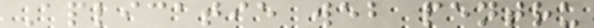Aplicatie web pentru
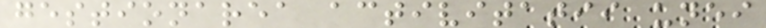gestionarea activitatii unei
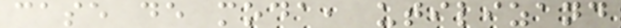case de moda, utilizand
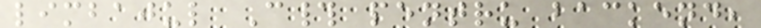limbajul C# pentru backend,
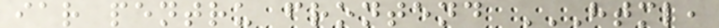iar pentru frontend HTML,
